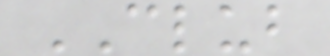CLUB
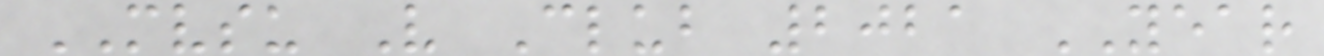MVSU V Club 2021 YEAR
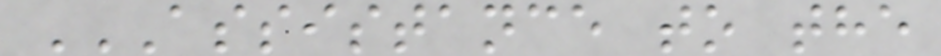ASSISTANCE TO THE
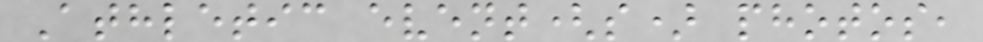Athletic event(s) photos,
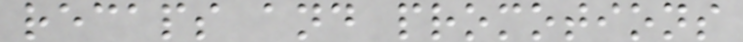recaps and promotions
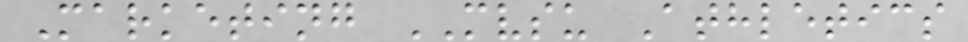Marketing MVSU Athletics
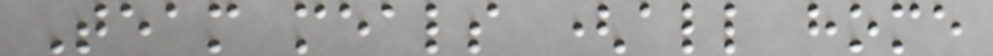Team meals (all home
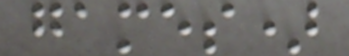games)
